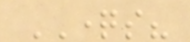QUESTIONS?
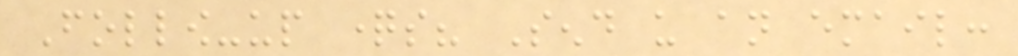Follow-up questions? Send us an email:
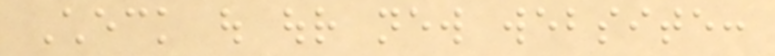Check out our new website:
